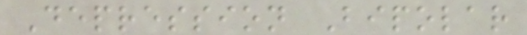Depression Bipolar
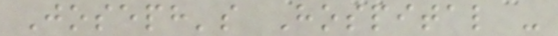Joseph's Hospital -
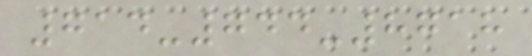714-744-8718
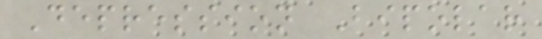Depression Bipolar
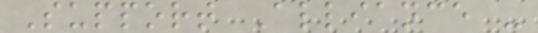Support Alliance -
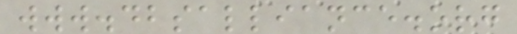www.dbsalliance.org
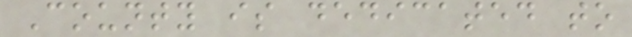County is dedicated to
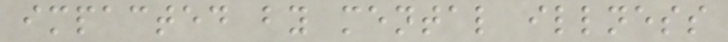impacted by mental illness
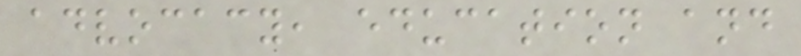advocacy, education and
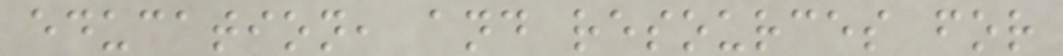education, and resources for
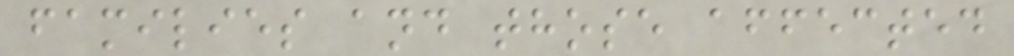families and those affected
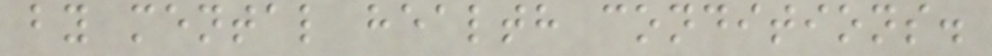by mental health conditions.
